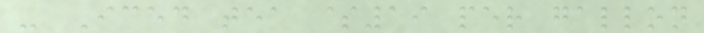- Iced tea $19 per gallon
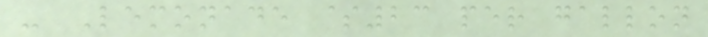- Lemonade $23 per gallon
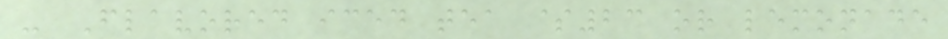- Flavored iced tea $23 or lemonade
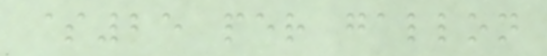$25 per gallon
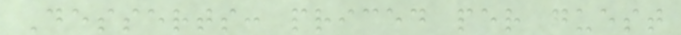Desserts: priced per guest
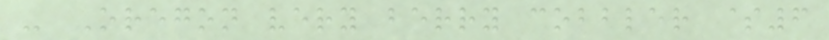- Oregon very berry cobbler $6
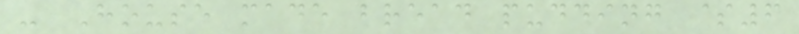- House made bread pudding $6
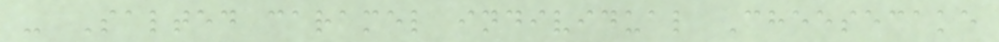- Salted caramel individual Cheesecake
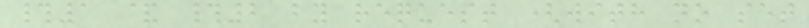#1 & #2 by request (with no set
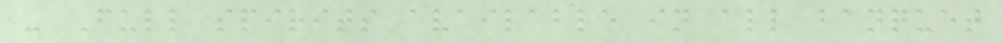- Full spirits available in all banquet
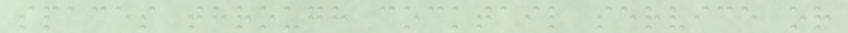spaces through cocktail service or
